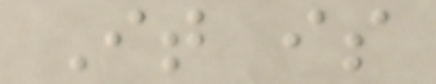It is
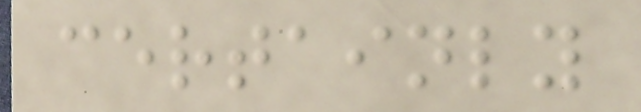certainly
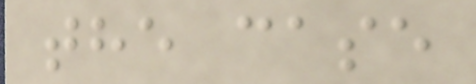the case
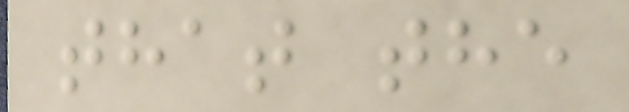that the
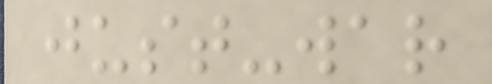just-war
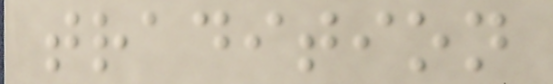tradition
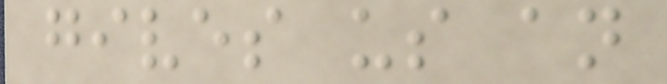gives us an
